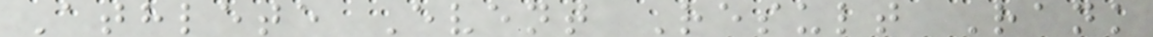Athlete Event Result Rank
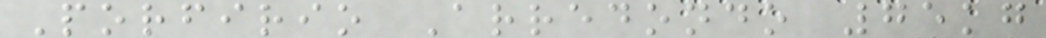Porfirio Arredondo 75kg
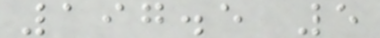197.5 5
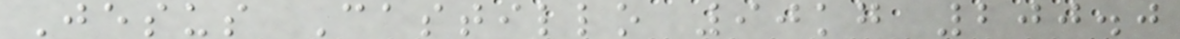Jesus Castillo 90kg 200.0
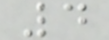4
